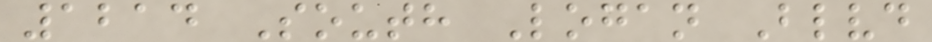1214 South Logan Blvd
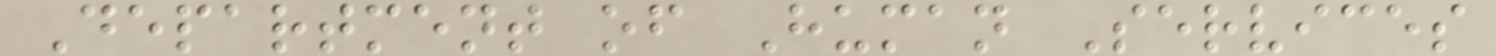Department of Human Services
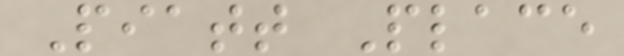Piatt Place
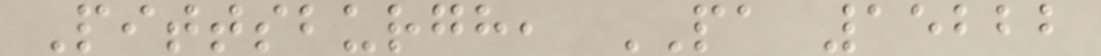Pittsburgh, PA 15222
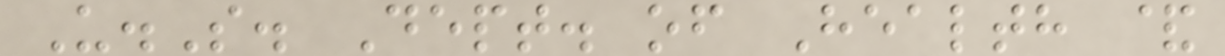U.S. Dept. of Health &
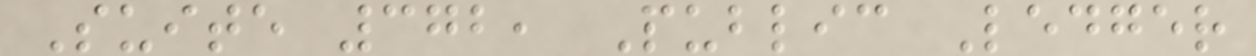Suite 372, Public Ledger
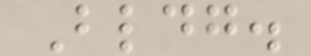Bldg.
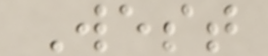West
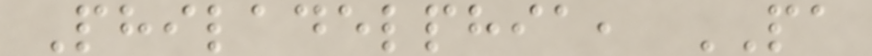Philadelphia, PA
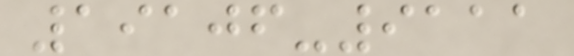19106-9111
